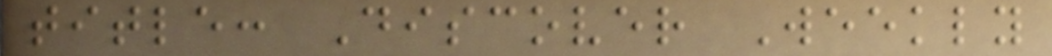title: Discover Weekly
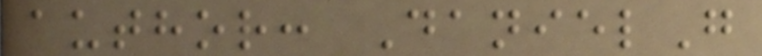author: DanielG
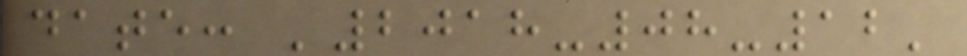date: '2018-08-12'
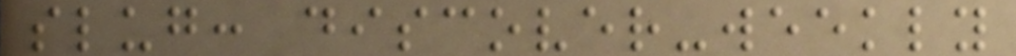slug: discover-weekly
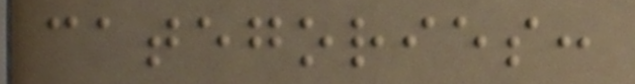categories:
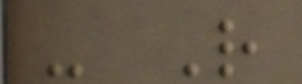- R
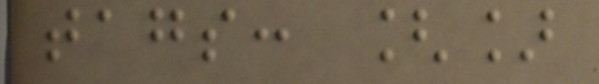tags: []
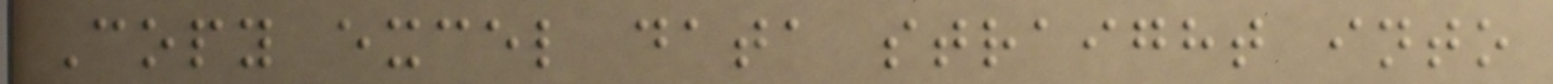Copy excel data straight into
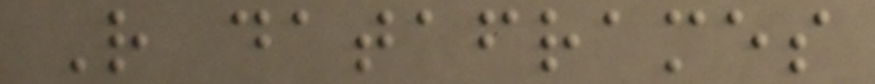R dataframes
